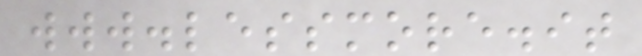www.lessmore.it
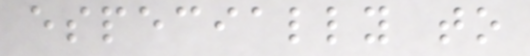especially to
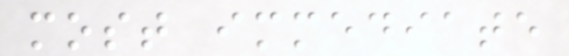most immediate
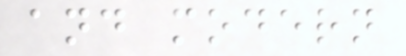and modern
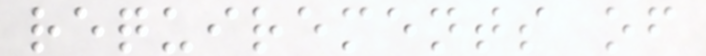requirements of
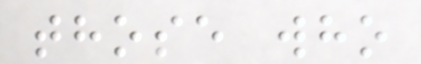those who
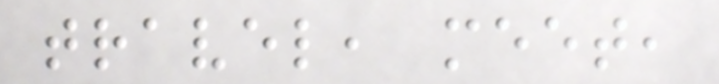travel, meet,
